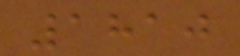1810
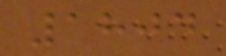1804
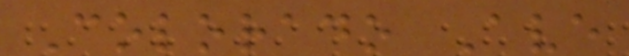Colorado Ave
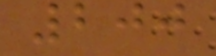200
